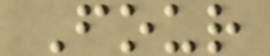Four
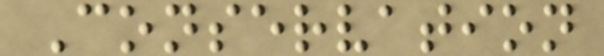Conservation
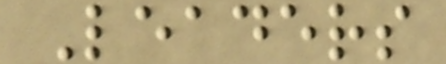Leaders
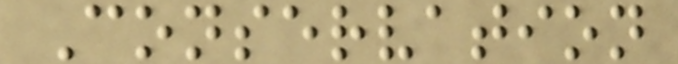Conservation
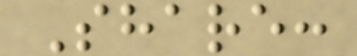Share:
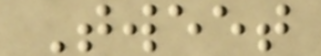Tweet
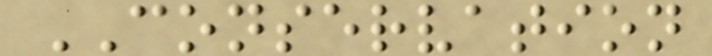CONSERVATION
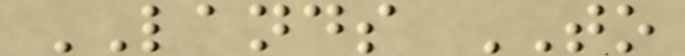LANDS TO
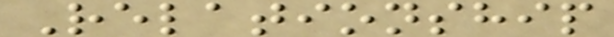Relationship
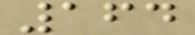164
